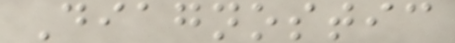Diagnostic
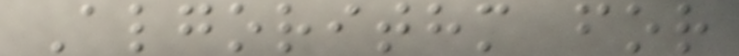Algorithm for
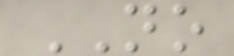NO
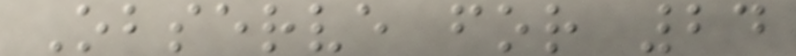Observe for 24
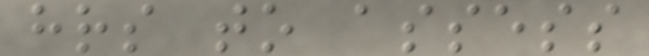hrs to assess
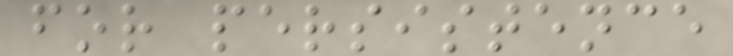for persistence
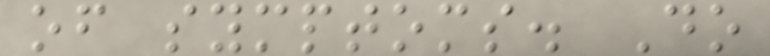of symptoms. Do
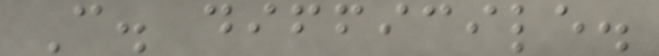C. difficile.
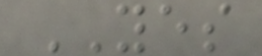YES
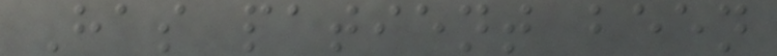Has patient been
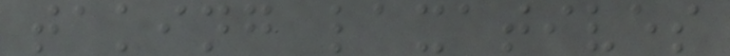taking laxatives
